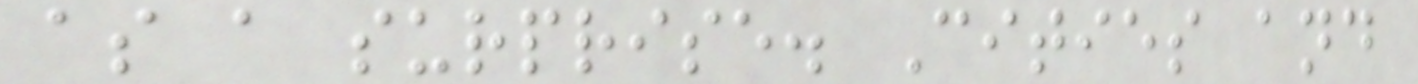as a surprise. Cities and
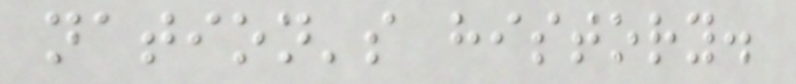nation's history.
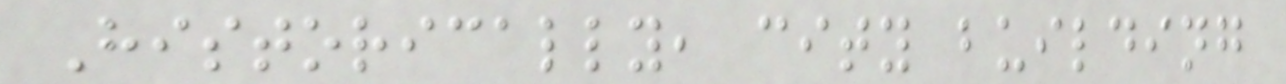Historically, city building
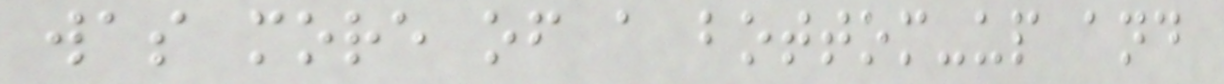was more of a bottom-up and
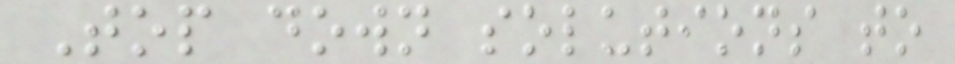Top down solutions to
